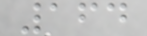164
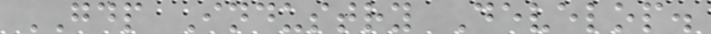GDP Industry Develop.
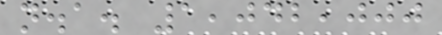n.a. 1,042,000
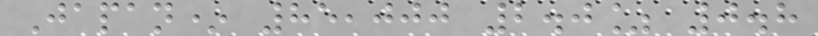Japan* 85,000 2.0% 0.8
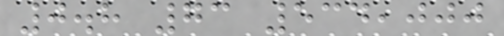0.8 73 534,000
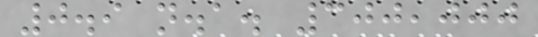0.9 n.a. 300,000
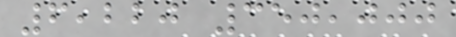6,220 350,000
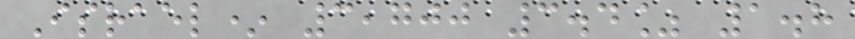Israel* 3,700 3.4% 1.8
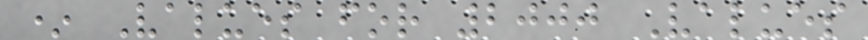* Values for 2000 Values
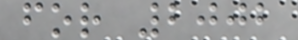for 2002
